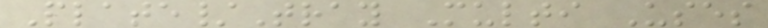Plate/Tray Multi Uses
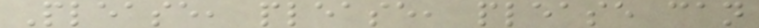Please, please, please can
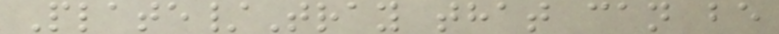Plate/Tray that can be
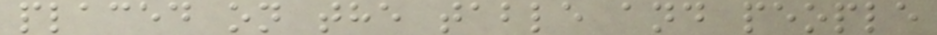placed on the table and people
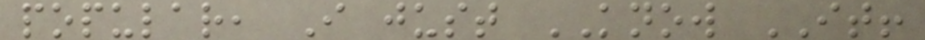popular, I just KNOW IT!
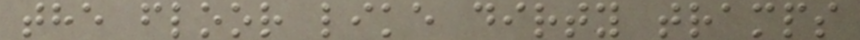the floor like dirty tramps
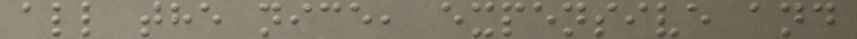all the nice, expensive and
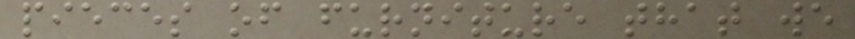pieces of furniture that we
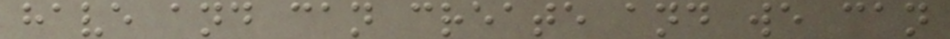have and can create and we can
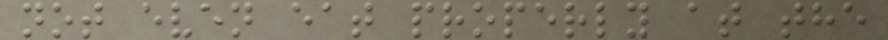not even eat properly at the
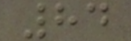84
